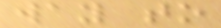way to
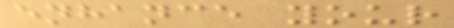enhance your
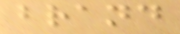brand
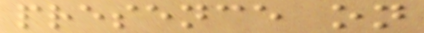presence on
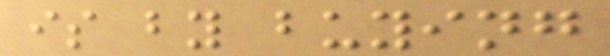is by buying
